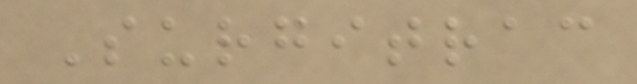Surgitrac
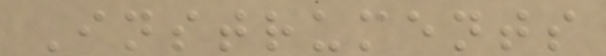Instruments
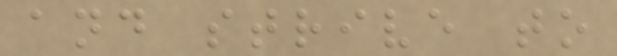and strive to
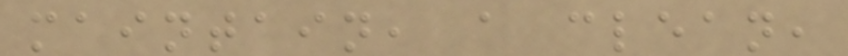maintain, a clean,
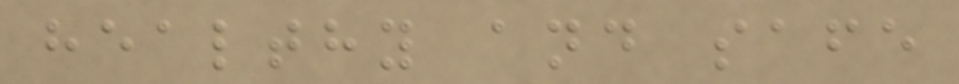healthy and safe
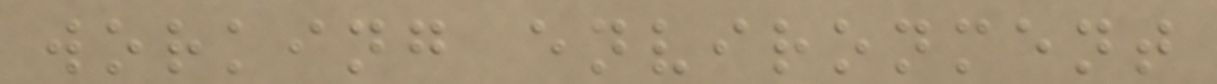working environment
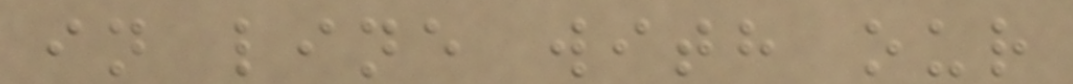in line with our
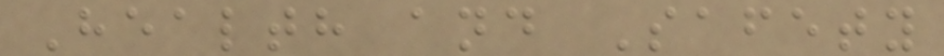Health and Safety
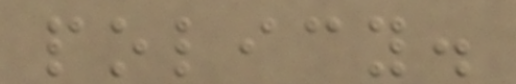policy.
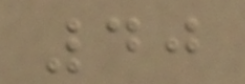40
